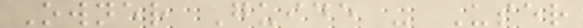Owner Guide - User
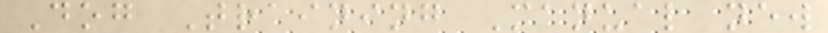Dog Training Manual new
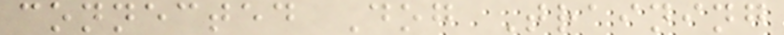connected Dog Training
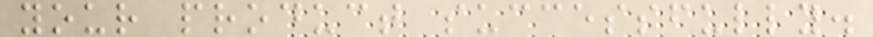your product successfully.
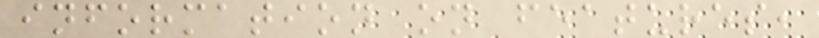information on features,
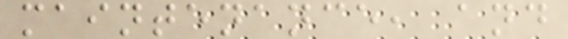maintenance, and
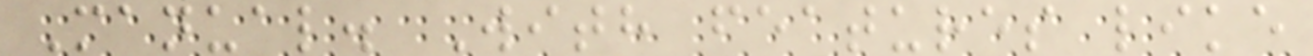Manual. With features like
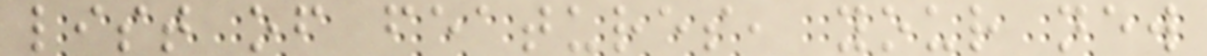list of features, your new
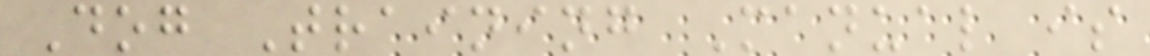Dog Training Manual is
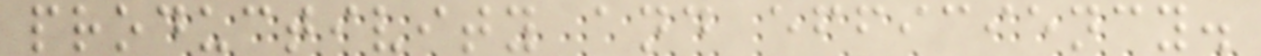productivity and efficiency.
